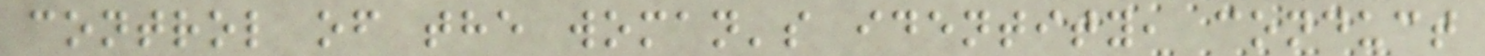control of the woman's identity, conduct
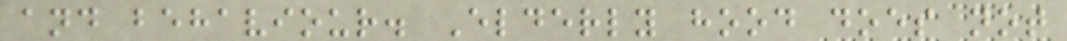and behaviour. Elderly hood does not
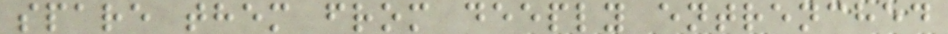spare them from deeply entrenched
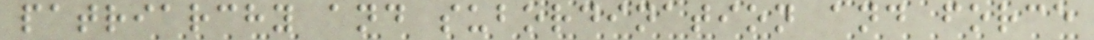patriarchy and subordination and force
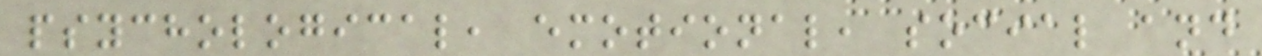psychological, emotional, social and
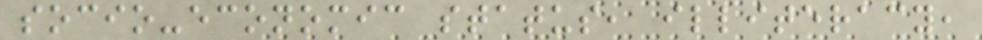socio-economic status, illiteracy,
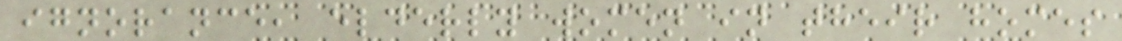ignorance, elderly women in their homes
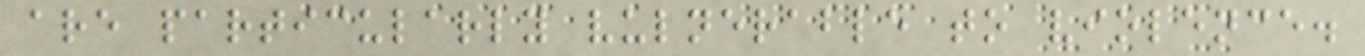are particularly vulnerable to violence.
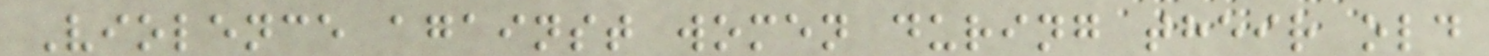Violence against women during their old
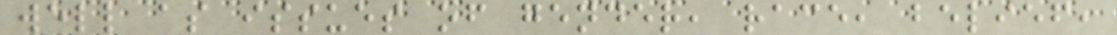well as issues of gender, race, belief,
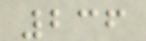236
